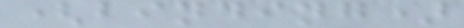(binding)
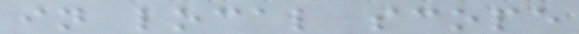in local scope
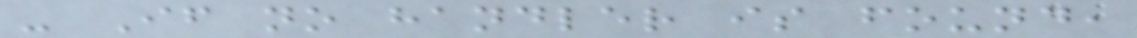- If no handler is found,
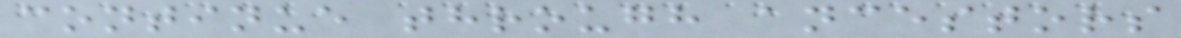continue through ancestors
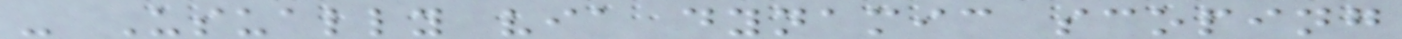- Usually via dynamic scoping
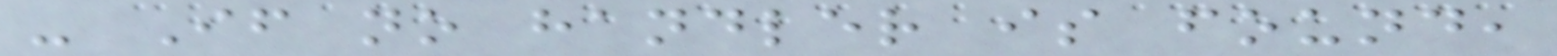- If no handler is found,
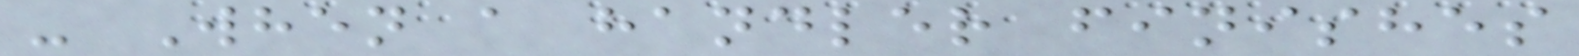- When a handler finishes
